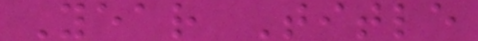Year Title
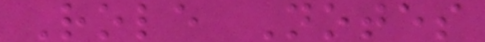Role Notes
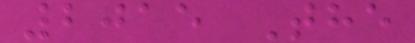2015 The
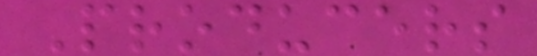Producers
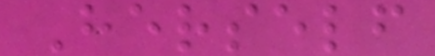Herself
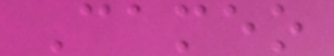Cameo
